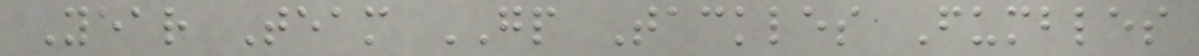Year Team GP Tackles Fumbles
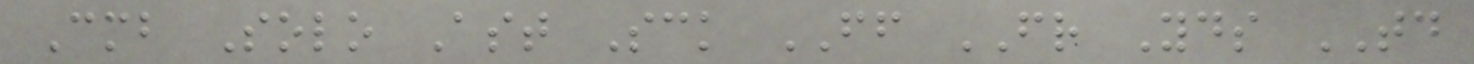Cmb Solo Ast Sck FF FR Yds TD
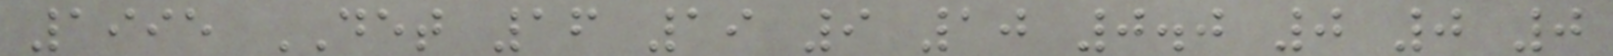1995 DET 16 19 9 10 0.0 0 0 0
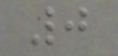0
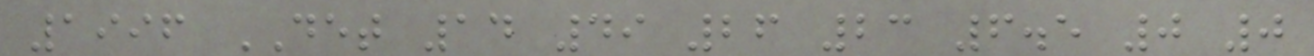1996 DET 14 49 26 23 6.5 0 0
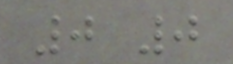0 0
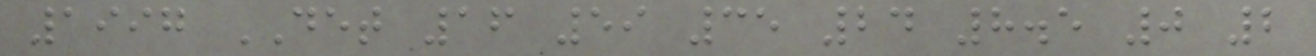1997 DET 16 59 35 24 8.5 0 2
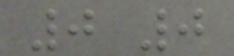0 0
